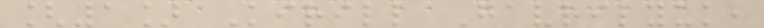[1] Kirill Gavrilyuk,
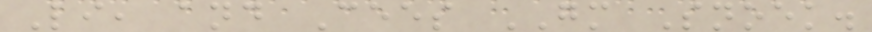Li, and Cees GM Snoek.
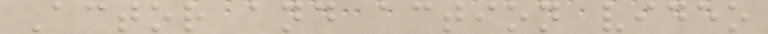Actor and action video
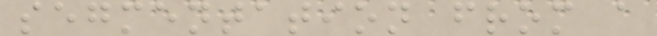segmentation from a
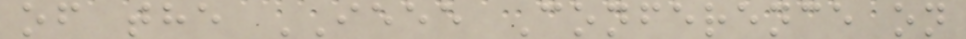of the IEEE Conference on
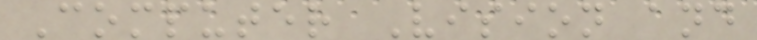Computer Vision and
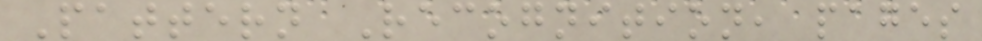Pattern Recognition, pages
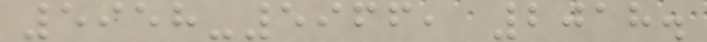5958-5966, 2018.
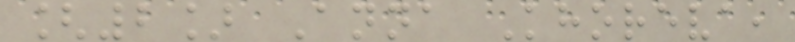[2] Anna Khoreva,
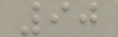90
